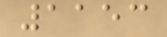1153
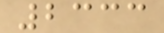2333
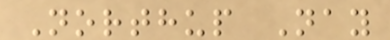Northup Nay
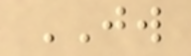JW
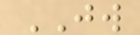JW
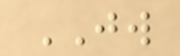JW
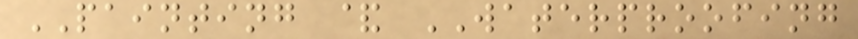PAINTING & WATERPROOFING
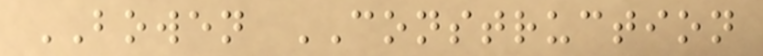BOWEN CONSTRUCTION
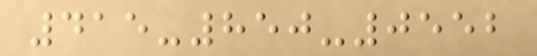415-850-0552
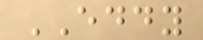EDDY
